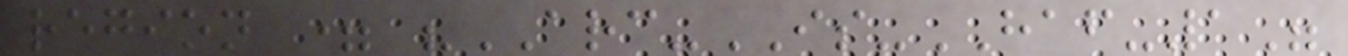region = "ARC-IS-HAF-1"
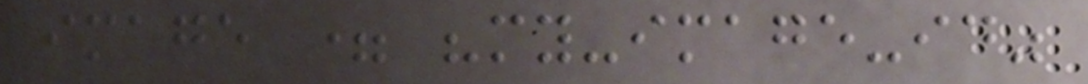image = "my-image-id"
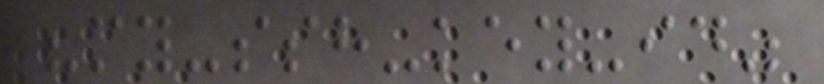"my-ssh-key-id"
